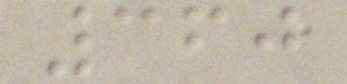360
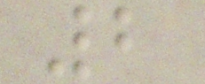2
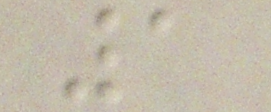1
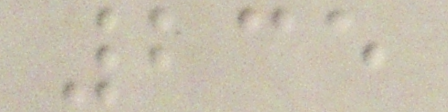235
